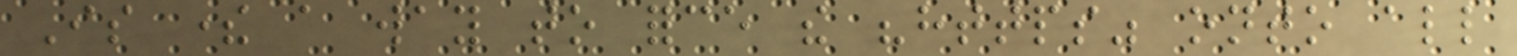Is there a way to force the "https" onto all
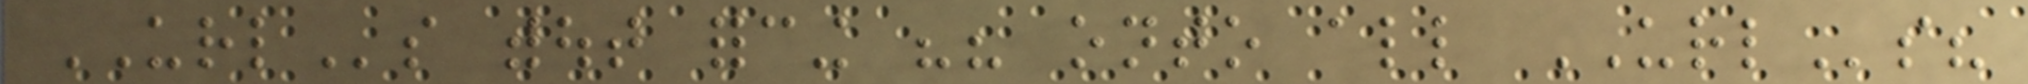URLs without forcing "" onto all URLs?
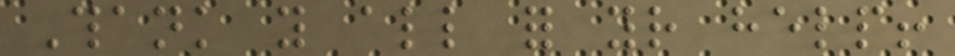Thank you all for your help!
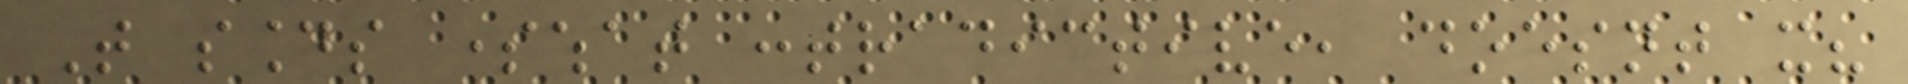That sounds somewhat contradictive, doesnt it?
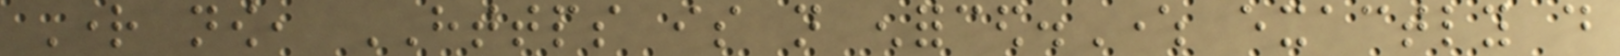Right now, HTTPS is not enforced.Where exactly do
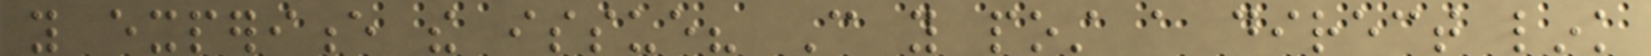you experience the issue? Can you post a direct link
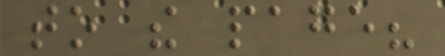to the page?
